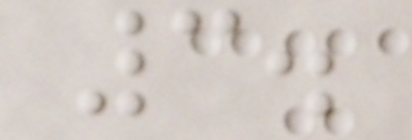3.
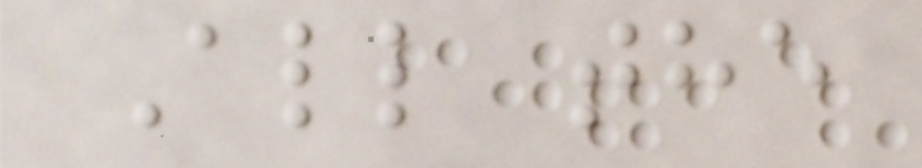All the
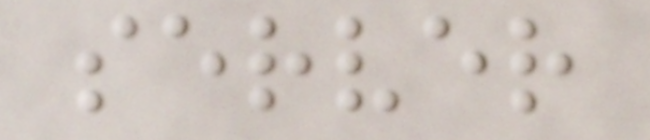server
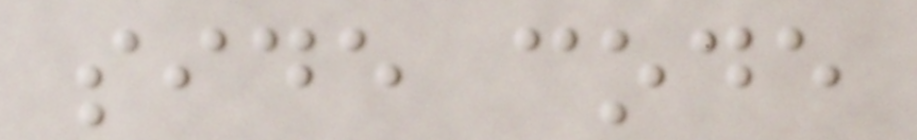side code
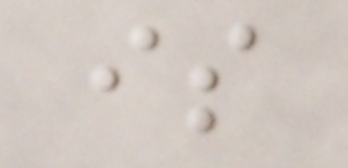is
